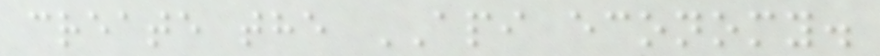create the API economy.
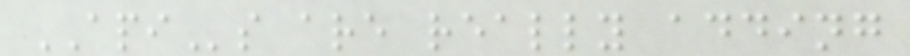APIs are really adding
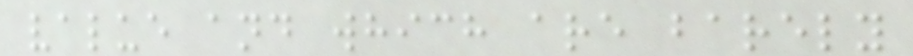value and which are barely
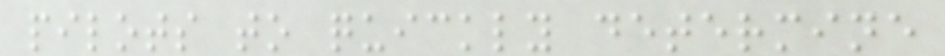pilots to quickly determine
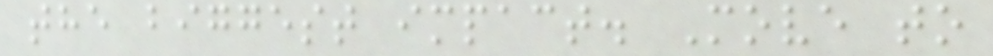the biggest impact. Move to
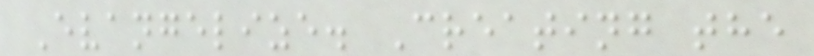Evangelize. Creating the
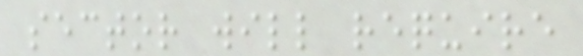sector will require
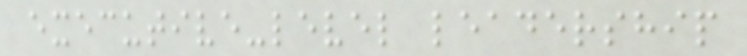executive-level leadership
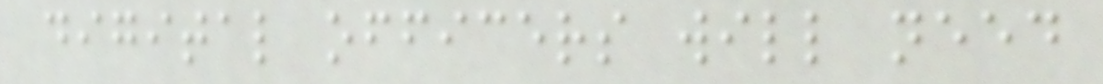digital officers will need
